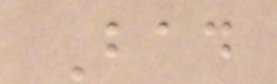Bad
